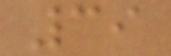39
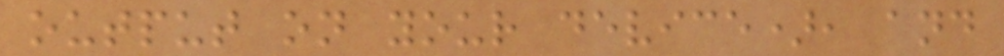output on your device), and
